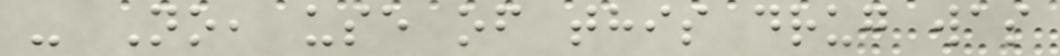- No, use of this drug was
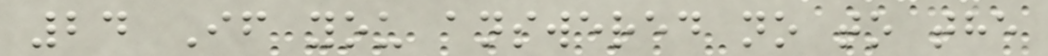24 If you answered no to the
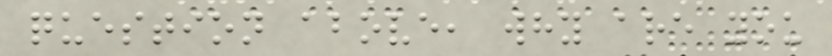question above, why are you
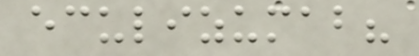eculizumab?
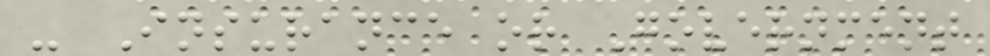- Insurance or Government
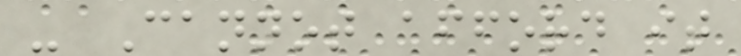- Cannot afford it
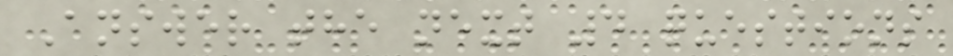Answer the next 4 questions
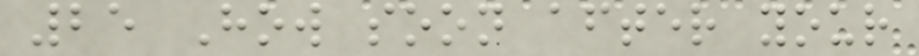25 How soon after your
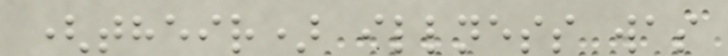(their) illness was
